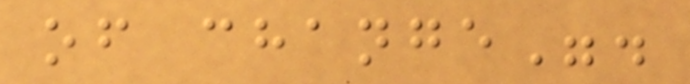of change".
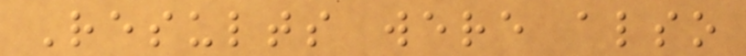Results were also
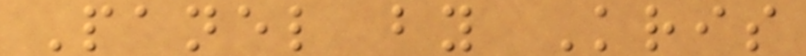Panel by Kris
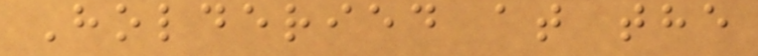Holderied at the
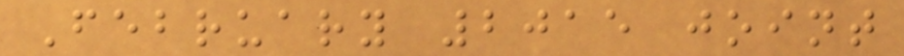February 2015 joint
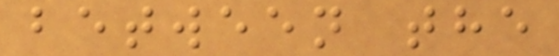between the
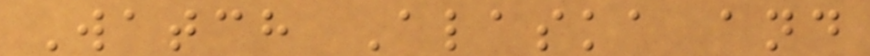Watch Alaska and
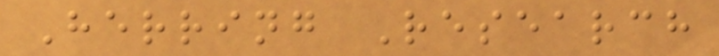Herring Research
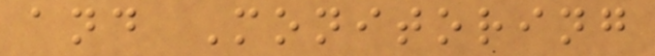and Monitoring
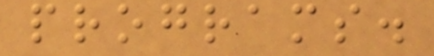programs.
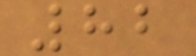82
